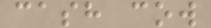cash cow
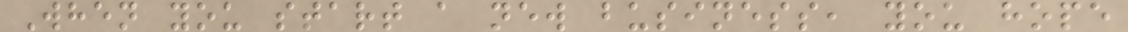When you start a new business, you hope
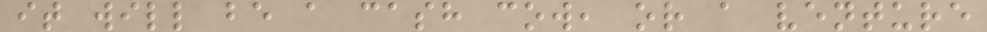it will be a cash cow, or a venture
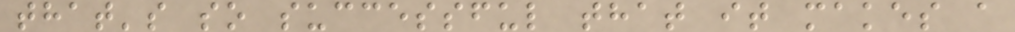that's so successful that it makes a
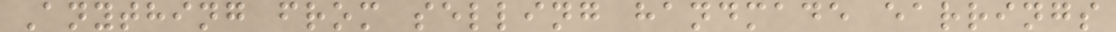Anything from selling handmade earrings
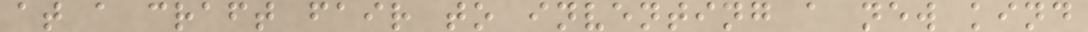at a craft fair to inventing a new kind
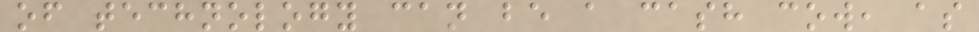of technology can be a cash cow, as
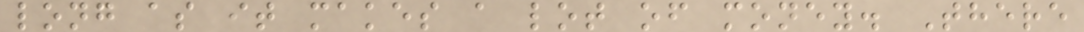long as it makes a lot of money. There
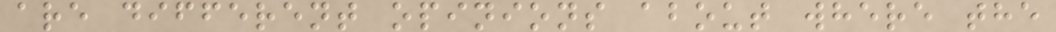are different opinions about where the
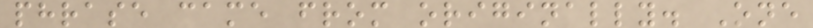phrase came from originally. One
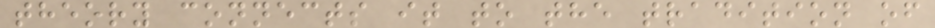theory connects it to the tradition of
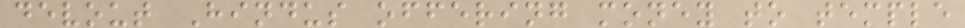devout Hindus offering money to temple
